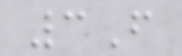3F
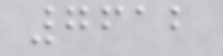7612
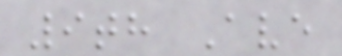9th Ave
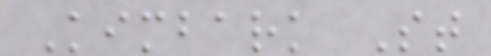Kimbark St
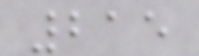215
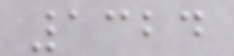1324
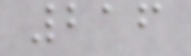216
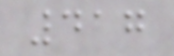417
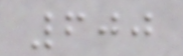600
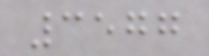3577
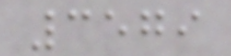3579
